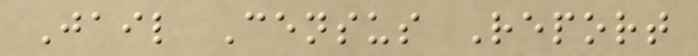Jail Census Report
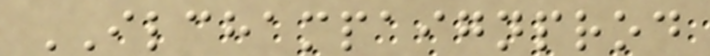ILCHAMPAIGNPROD
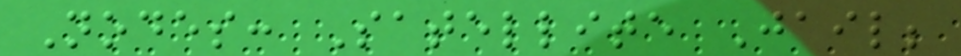Nodes: Satellite Jail;
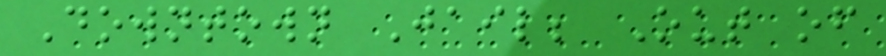Downtown Jail; Out of
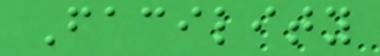Facility
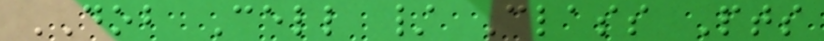DOB Cell / Class Pts
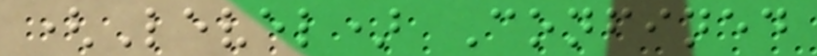(Level) Confined
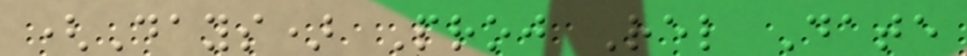(Days) Proj Rel Date
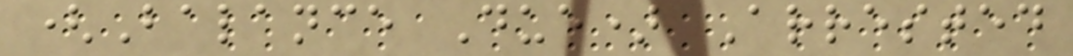(Balance Due) Arrested
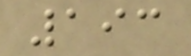193
